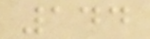144
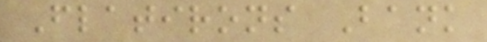Flatirons Bank
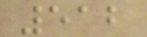512
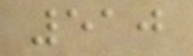510
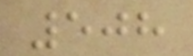508
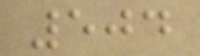504
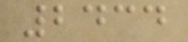2434
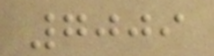7009
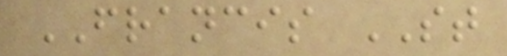FRANCIS ST
